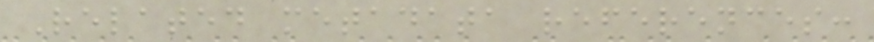Related metadata references:
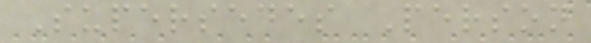Supersedes Person
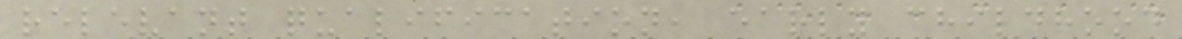relevant qualification, early childhood
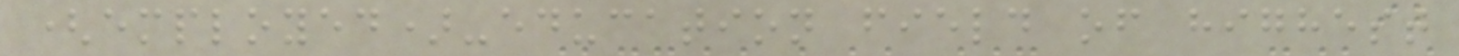(employed)-education field of highest
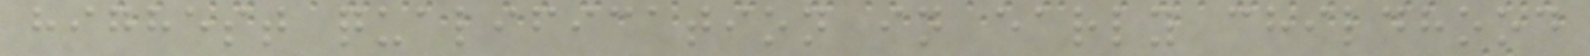highest qualification in early childhood
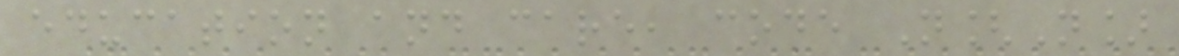education and care, code N[N]
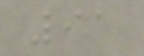91
